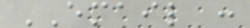EMAIL :
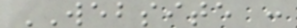WEBSITE :
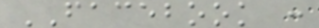FACEBOOK :
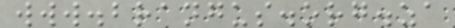www.brangus.org.za
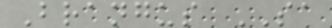Brangus SA
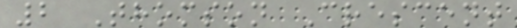2 Thomson Crescent
